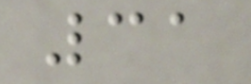31
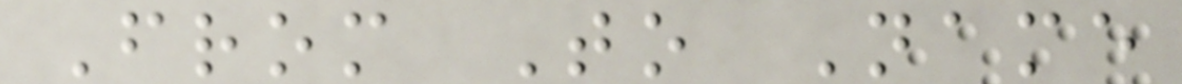From To Name
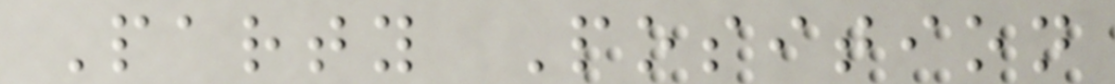Party Position
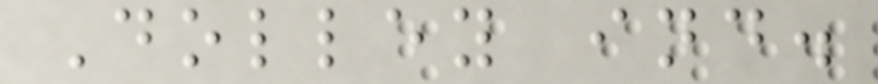Dolley ind.
